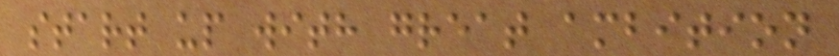start up with great ambition
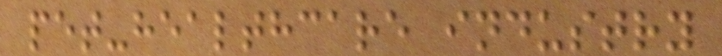pet-healthcare industry
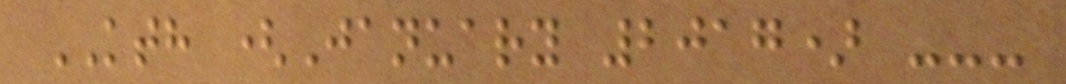KTH (January 2017) ---
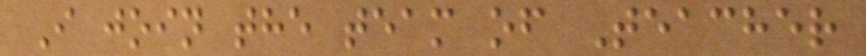I join the team of Teacher
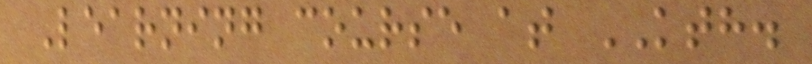Learning course at KTH.
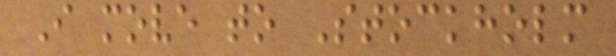I move to Stockholm
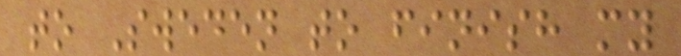to Sweden to finish my
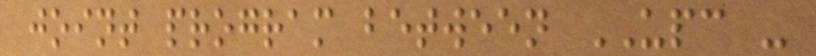joint program between UPC -
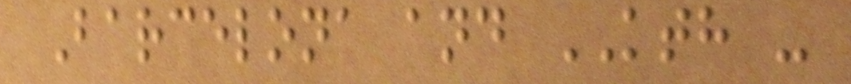Barcelona and KTH -
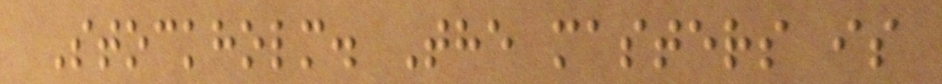Stockholm. The masters is
